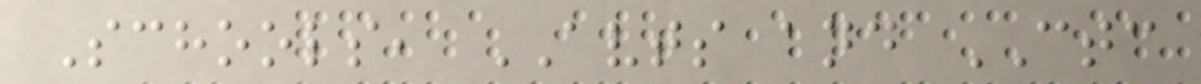Schools, AVTS and CTC
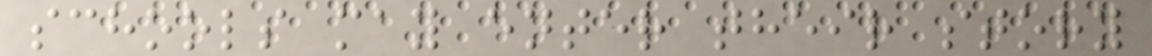schools may enter their story
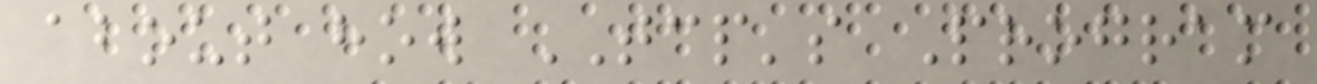about how TCP's Program
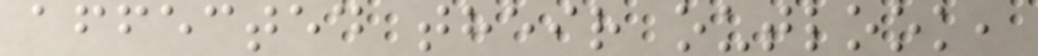affected their outlook,
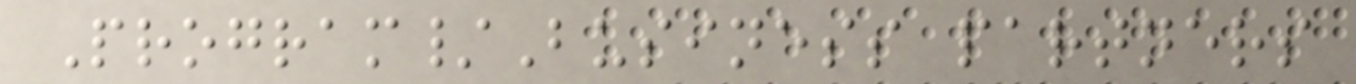Program/Business partners
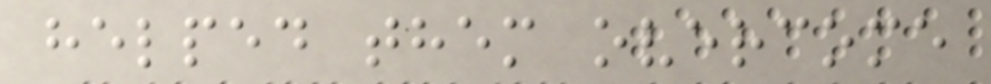helped them overcome
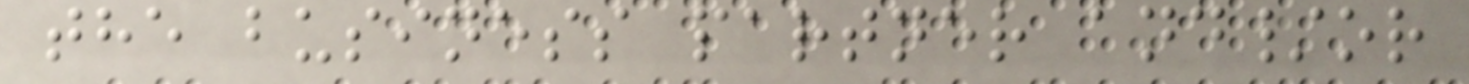the business partner and/or
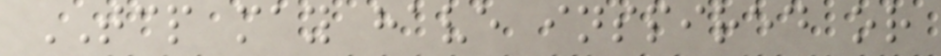TCP may have inspired or
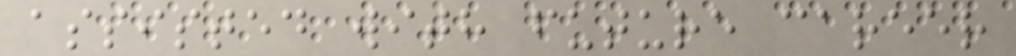assisted with future career
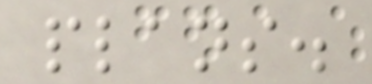plans.
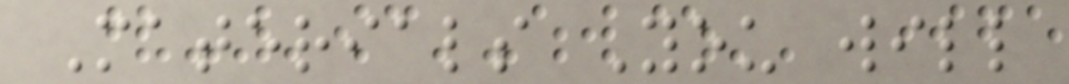Materials You will
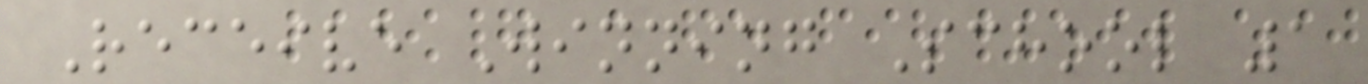Receive Winning School 1
